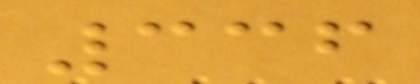336
